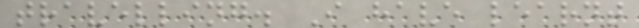travelling. I have learnt
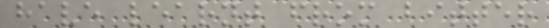have learnt from bitter
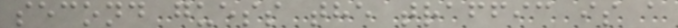second guess the traffic is a
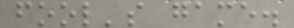fool's game.
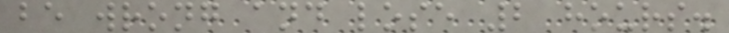be wrong and lose 2 hours.
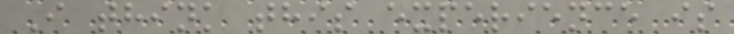I think this experience is
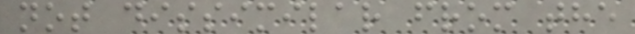not dissimilar from the
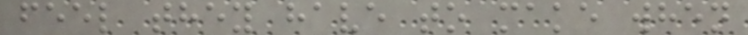feel they have to make when
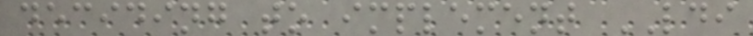deciding to implement LDI
